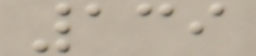139
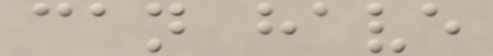can have
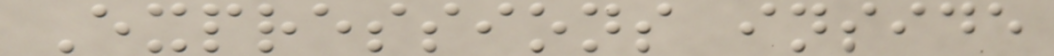Expressions inside
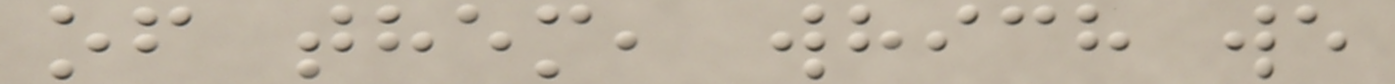of them, which we
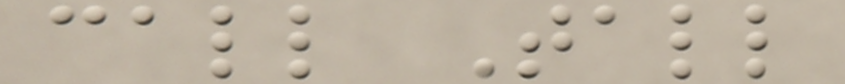call Tall
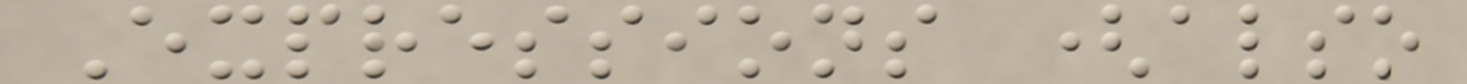Expressions (also
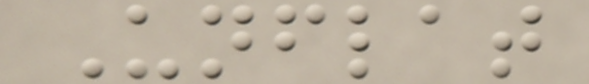Unflat
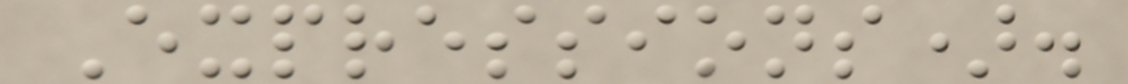Expressions).
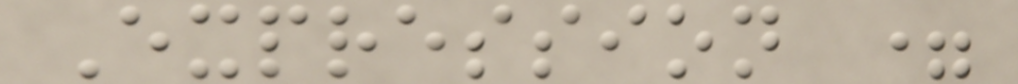Expression =
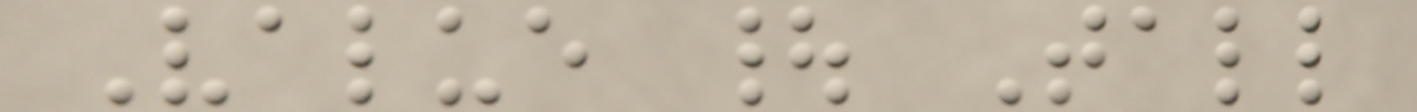Value | Tall
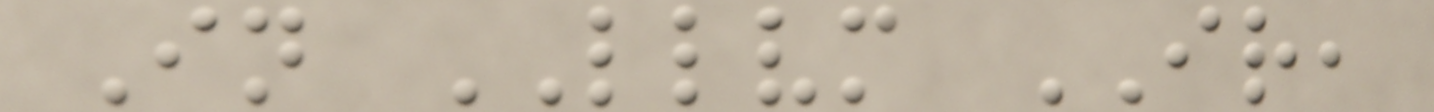In LLVM IR,
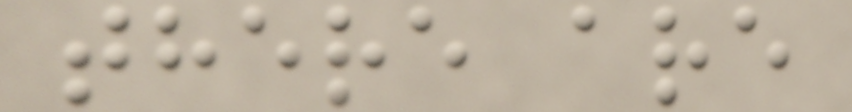there are
